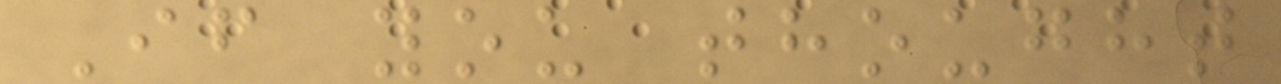If you thought
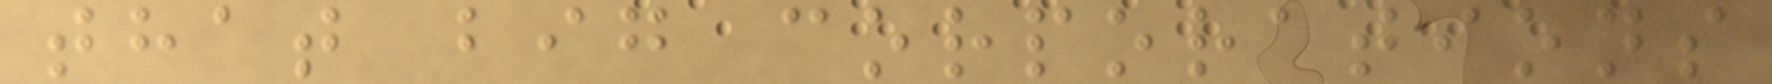that big corporations
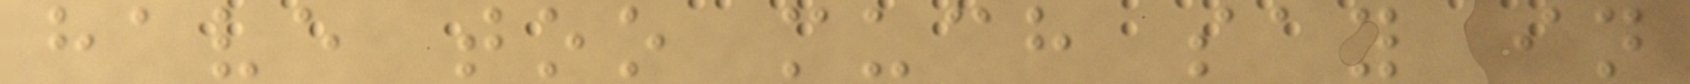have too much say in
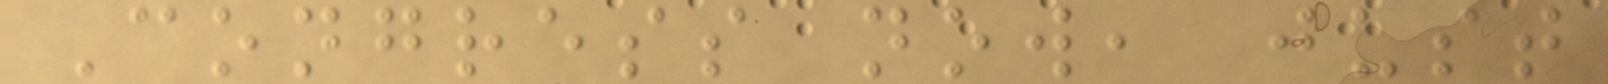Congress now, just
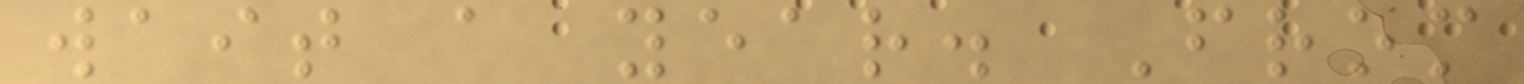wait a year. From
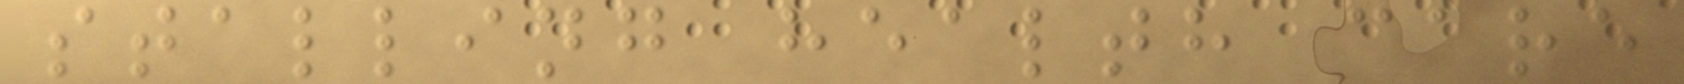stalling health care
